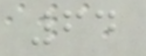64
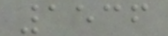1536
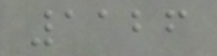1126
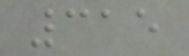315
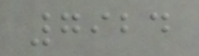7924
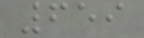659
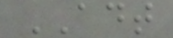ADT
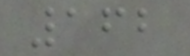162
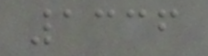1336
